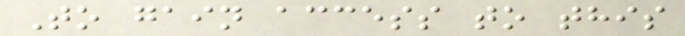To gain access to this
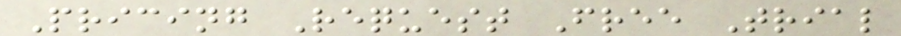Pricing Request Free Trial
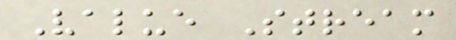Value Stream
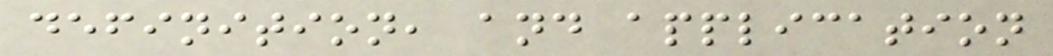definition, and application
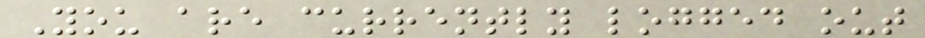You are currently logged out
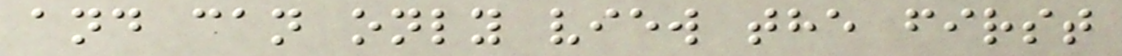and can only view the first
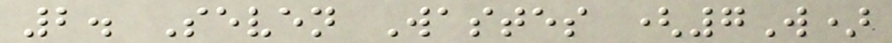2. Seven Wastes (7W)
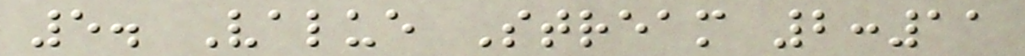5. Value Stream 2:11
